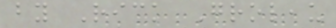by Rick Groleau
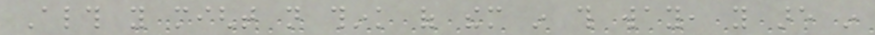Although you might not think of them in this way, you are in
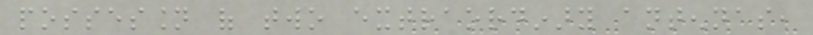possession of two extraordinary antennas,
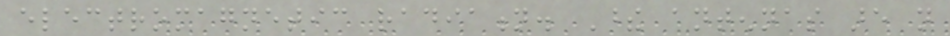electromagnetic radiation. These antennas are not
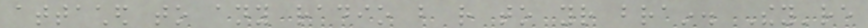attached to any radio but rather to your brain. They're
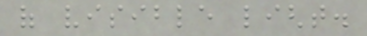of visible light.
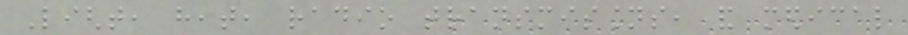Light, heat, radio transmissions, and medical
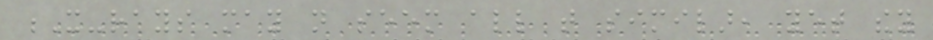X-rays may not seem all that similar, yet they
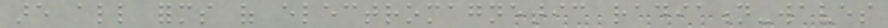are all forms of electromagnetic radiation-waves
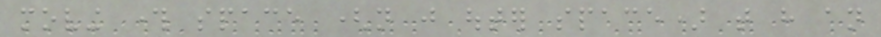moving through space (not just outer space) that have an
